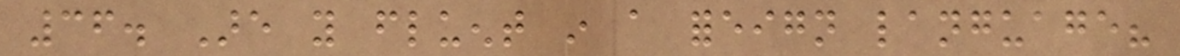36. Are you fluent in a foreign language?
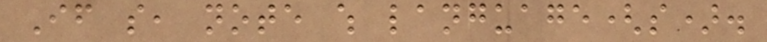If so, note which language(s).
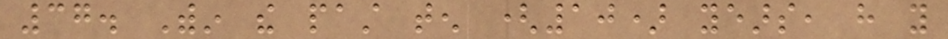37. Within the past ten (10) years, have you
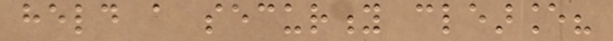held a security clearance?
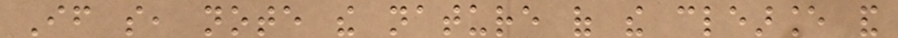If so, note the nature of the clearance and
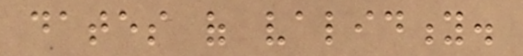dates of validity.
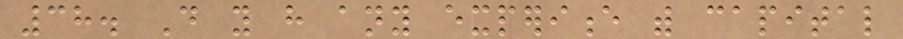38. Do you have any experience with capital
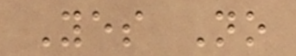Yes No
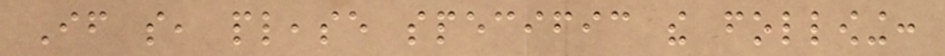If so, please specific the following:
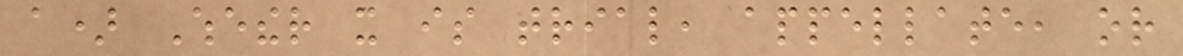a) Whether it is trial, appellate, or
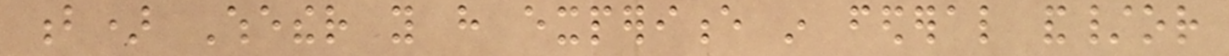b) Whether you have experience in federal and/or
